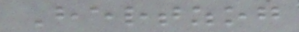Hertzog
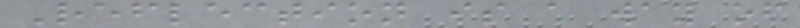Reflection is a way of
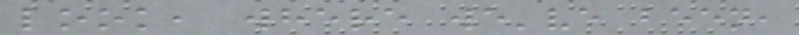look, where we've been,
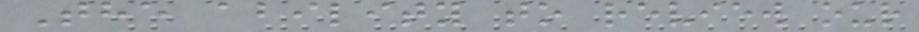The ability to review our
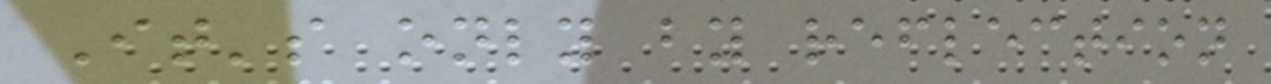It's only by reflection
